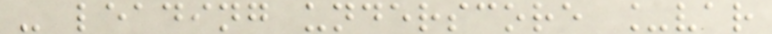- leading underscore _var
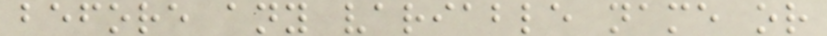before any variable name or
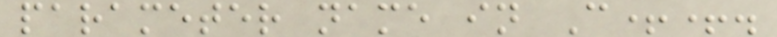parameter name in C++.
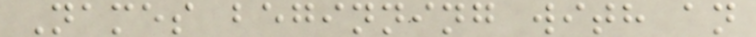Names beginning with an
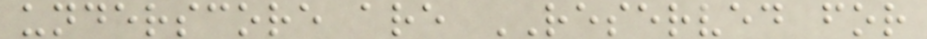underscore are RESERVED for
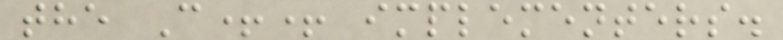the C++ implementers.
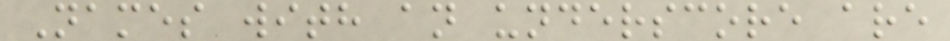Names with an underscore are
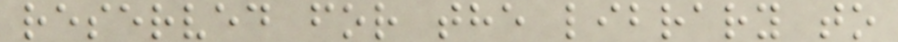reserved for the library to
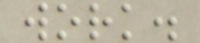work.
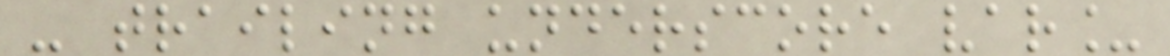- trailing underscore var_
